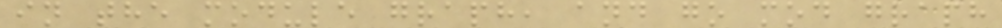in the module graph, and go mod graph
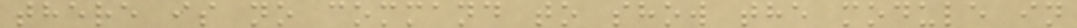there is no command to show the module in
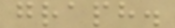graph.
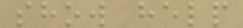show help
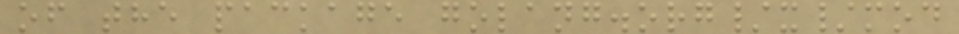of the package golang.org/x/mod
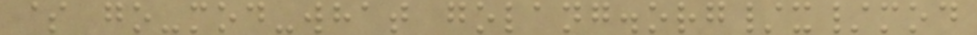$ go-mod-what golang.org/x/mod
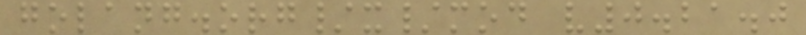golang.org/x/mod v0.21.0
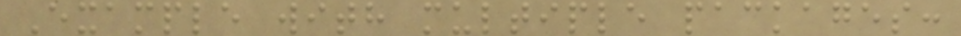Example with multiple packages:
